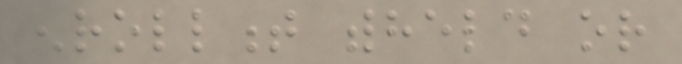enrollment withheld or
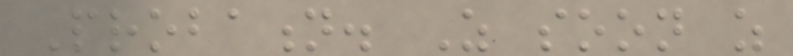Probation. As soon as
